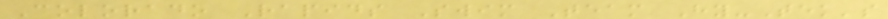Colorado Rapids Swim Team Hy-Tek's
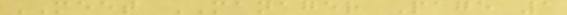MEET MANAGER Page 1
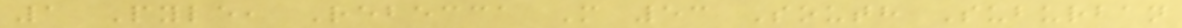1 Pyle, Rebecca M 53 South Suburban
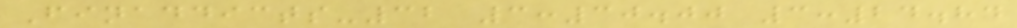Finaddicts-32 3:30.00 3:24.84
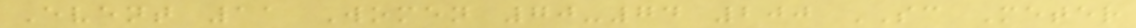Event 11 Women 70-74 200 SC Meter
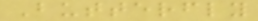Butterfly
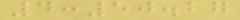4:50.27
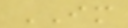IM
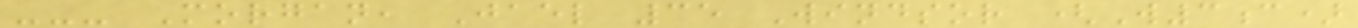--- Morgan, Jael 35 Windsor (W3c)
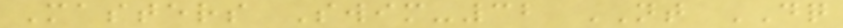Masters Swim-32 NT DQ
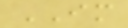IM
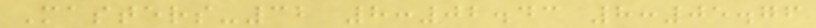Masters-32 8:02.43 8:05.76
